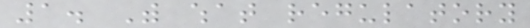1. With what regulatory
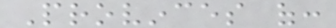Provinces of:
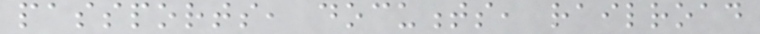passports, documents, railroad
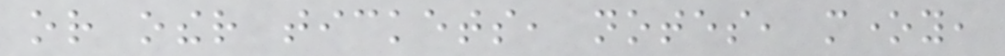or other tickets, notes, money,
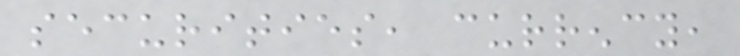securities, currency,
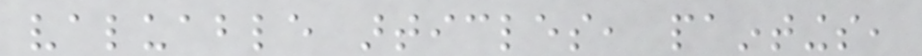valuable articles, paintings,
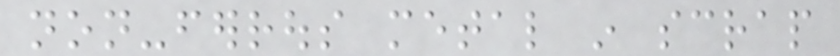non-ferrous metal in scrap
